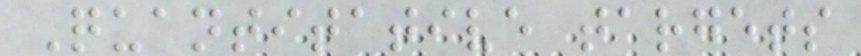Quantitative targets
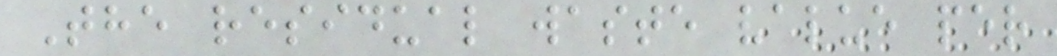The residual waste value per
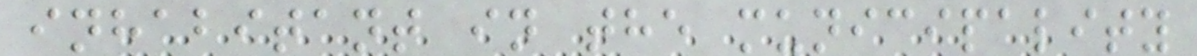inhabitant in the municipality
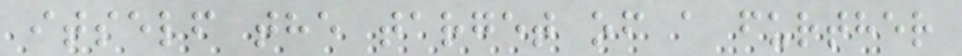itself the target of a further
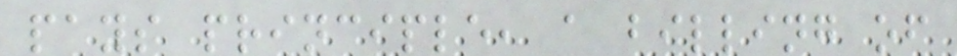pays principle, a billing of
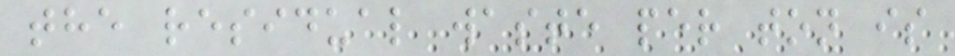the residual waste per ton is
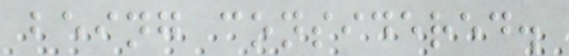being considered.
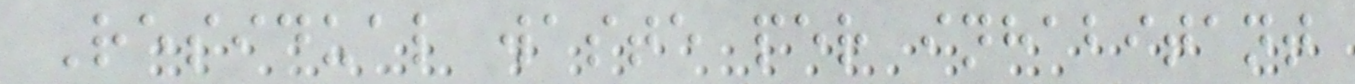Residual waste per inhabitant
